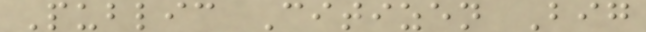Public Citizen Big
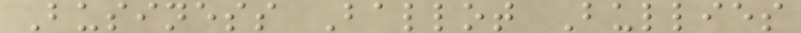Business Ballot Bullies
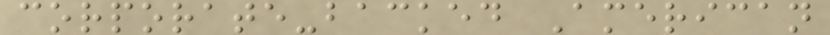corporate-backed American
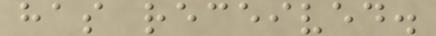has received.
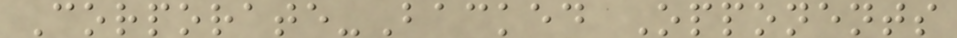Corporate-Backed Opponents
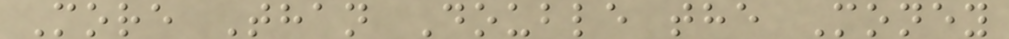More Than Double the Money
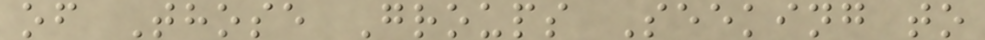of Those Groups Seeking to
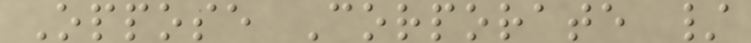Oppose Corporate /
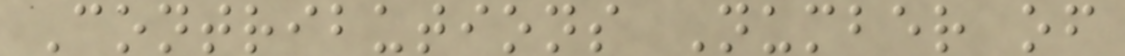Contributions Number of
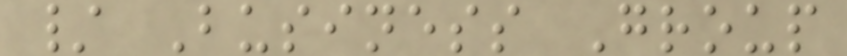/ Business Group
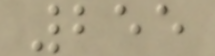255
